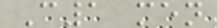C1 men
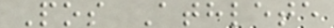Pos Athlete
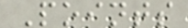Points
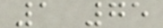1 75
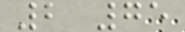2 75
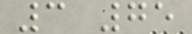3 75
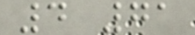4 71
